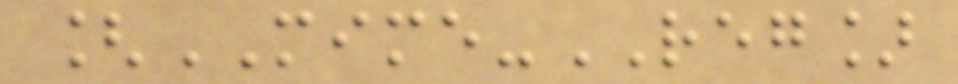[MIME-REG]
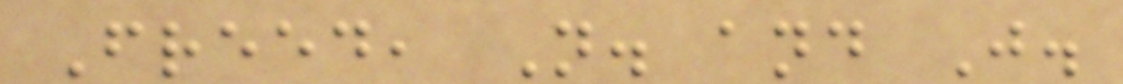Freed, N. and J.
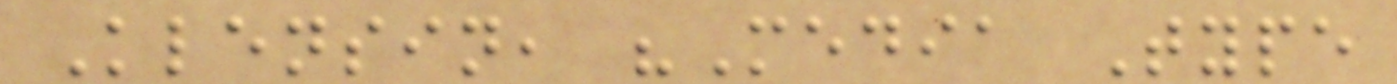Klensin, "Media Type
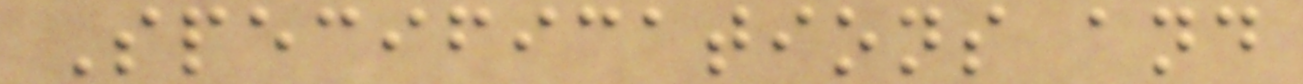Specifications and
